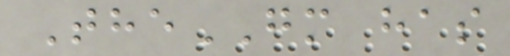TheGM has
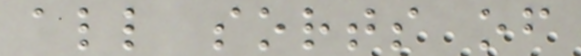all sorts of
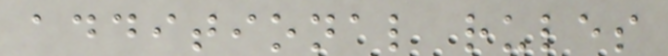additional rules
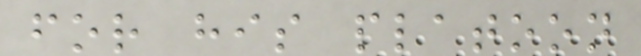for his platoon
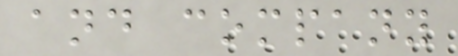and company
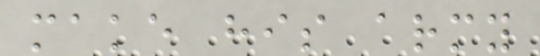make his army
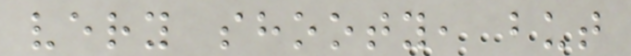very shooty, but
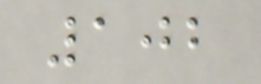102
